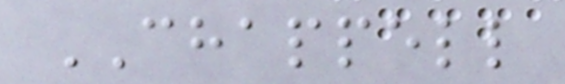CHAPPELL
